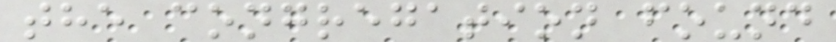the congregation found
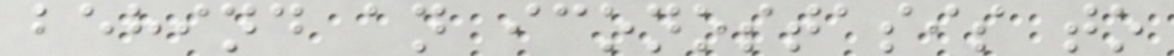behind an iconostasis to
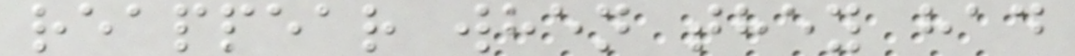reappear when they had
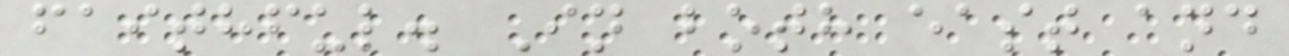faithful. In both east and
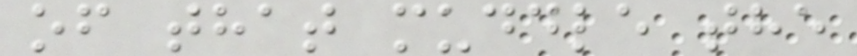of that muddle the
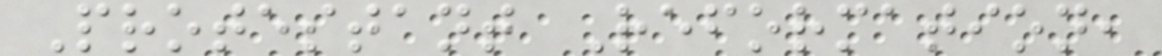Protestant Reformation,
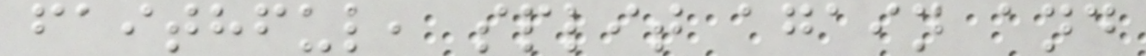faithful, split again and
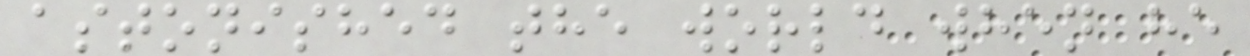astonished the world when he
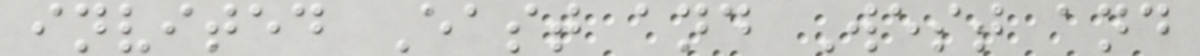invited East and West and
